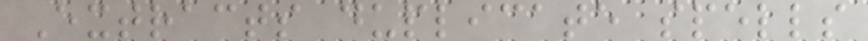Extracts duplicate spells
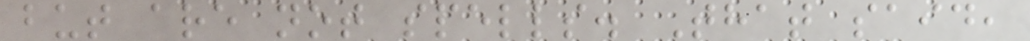but are not spells. That said,
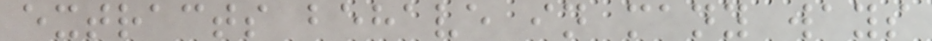extracts behave in many ways
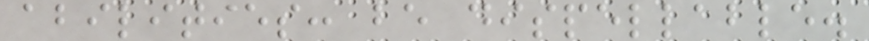abilities: be dispellable.
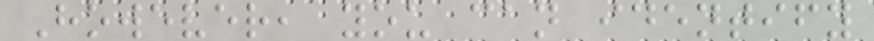However, you can identify
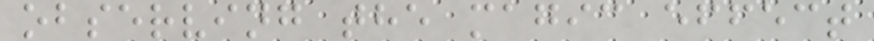observing the magic effect
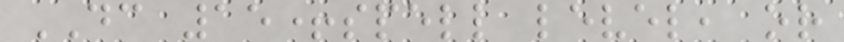DC 15+spell level, or
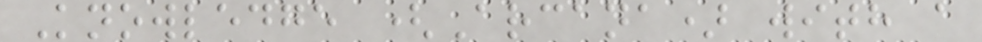Knowledge (Arcana) with a
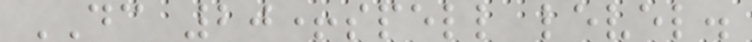DC 20+spell level.
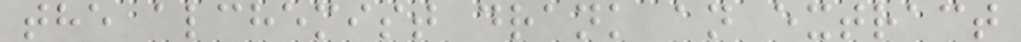the alchemist drank an extract
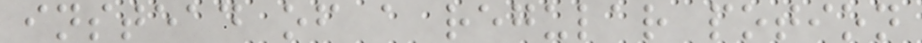instead of a regular potion
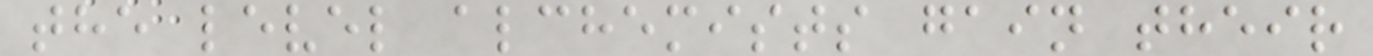the level alchemists gain their
